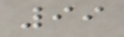99
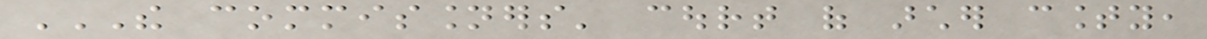THE COMMISSIONERS' COURT OF ARCHER COUNTY,
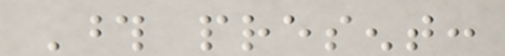Those present:
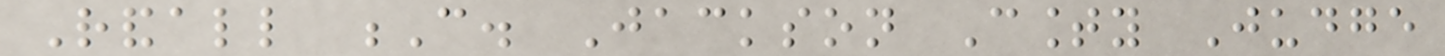Randall C. Jackson County Judge
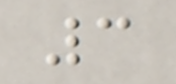3
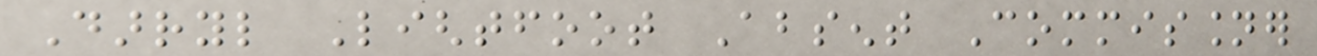Darryl Lightfoot Absent Commissioner
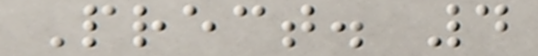Prect. 4
